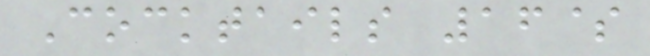Cocktails 16$
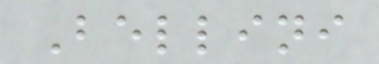Bellini
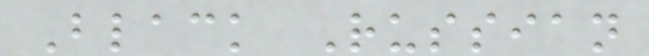Black Russian
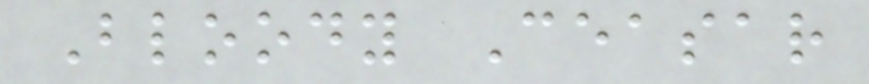Bloody Ceasar
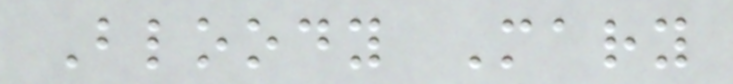Bloody Mary
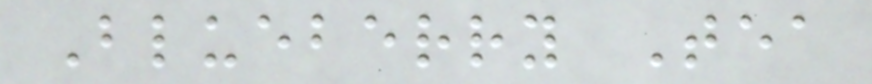Blueberry Tea
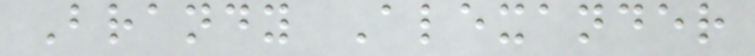Brandy Alexander
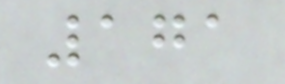171
